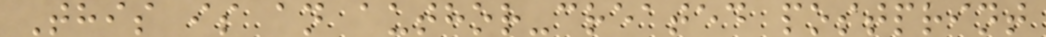This is an author-created postprint
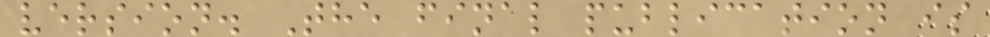version. The final publication is
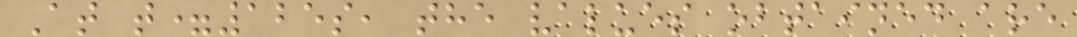At t=125s, the values obtained are
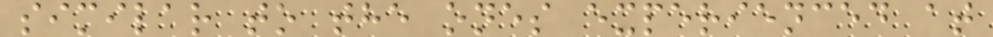similar to the ones experienced at
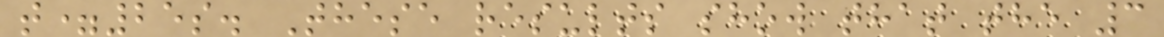t=25s. These results show that the 3
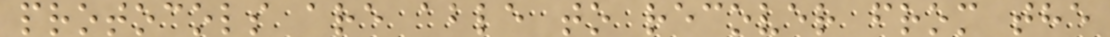protocols are able to recover from the
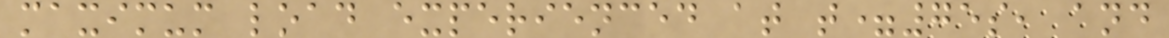maximum load experienced at t=75s, and
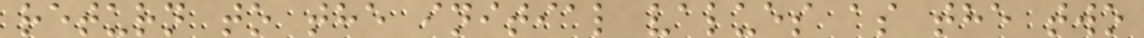return to the initial values as the two
